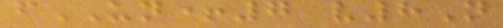fUN+7 v8N
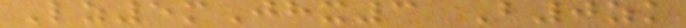Lz5mJhx3 B0zk
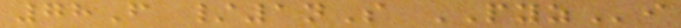78F /1nS PYZi
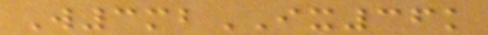W3mbIX36k
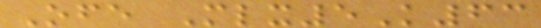Ofe Mlx5K63
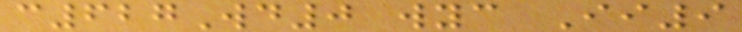c627Wd0 wyc Ii9
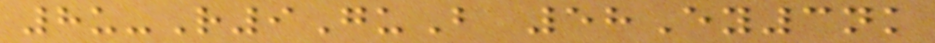8u-R9GuB 58Ey3nk
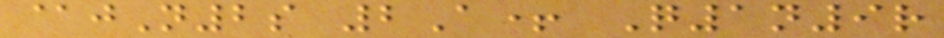@jN2s 2A+ Q1n9r
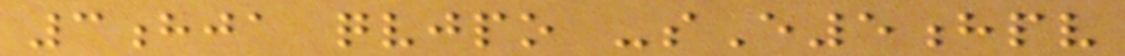3hja qvjpo -sE5hpv
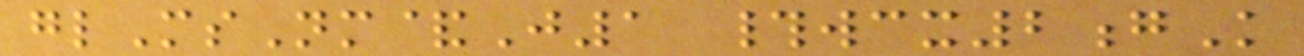glMsNm&J1 #wcx2gK
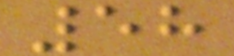58
